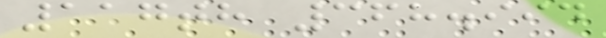117th 368.994
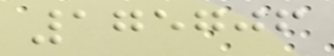175706
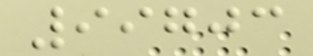99703
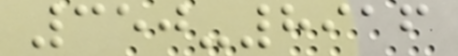350-8916
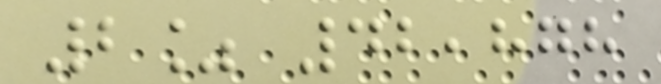2% 42,878
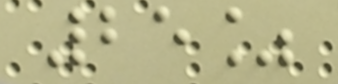25%
